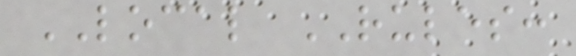LOCAL RULES:
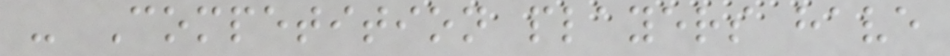- Competition players have
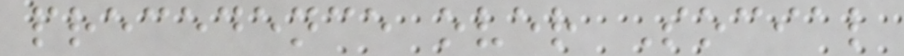precedence over Social
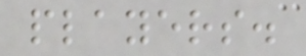players.
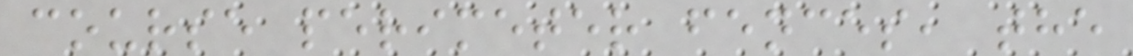course perimeter fences, the
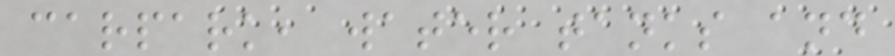carpark, water tanks and
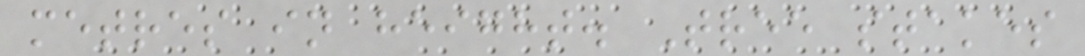metres in height. Tree stakes
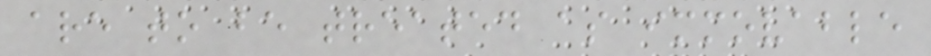are to be treated as immovable
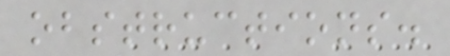obstructions.
